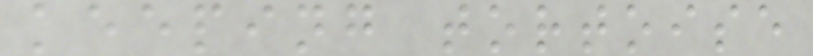keeping tortoise
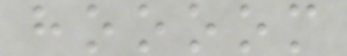hoooom
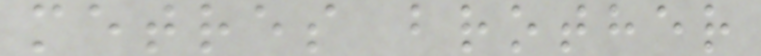metres brother
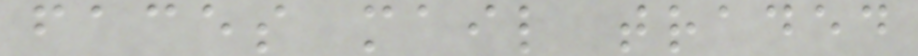faces mail traded
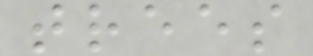trees
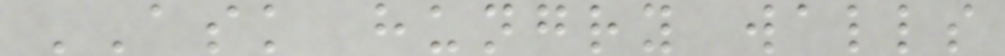ASK hungry walls
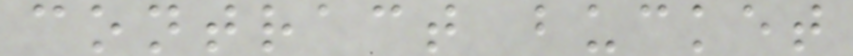contract bucket
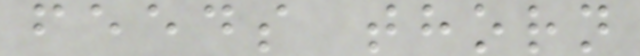feeds thorn
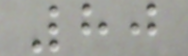80
